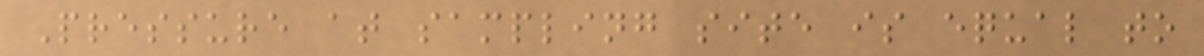Pressure at sampling site is equal to
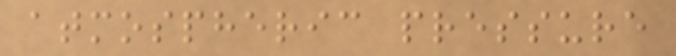atmospheric pressure
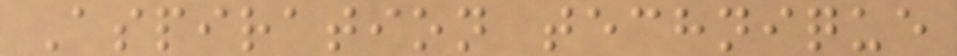Aspiration technique
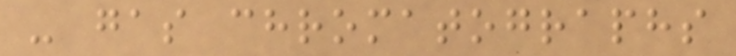- gas chromatographs
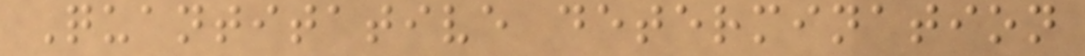Quantitative determination
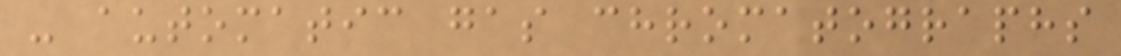- automatic gas chromatographs
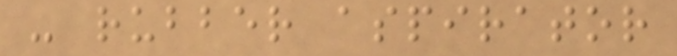- rubber aspirator
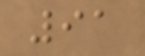91
